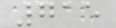715
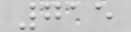715
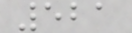521
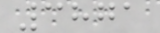3871
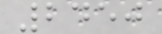2450
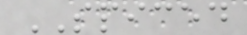SPICED
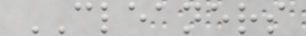CLEANERS
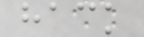hack
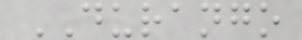DURANGO
